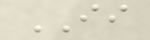II
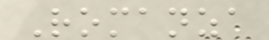Romanza
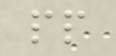pp
